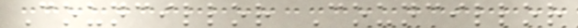Councillor Councillor
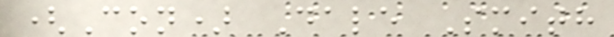(Con) Dale Smith
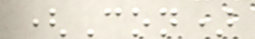(Con)
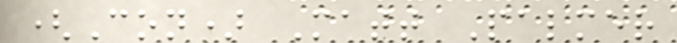(Con) Matt Palmer
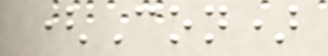(Con)
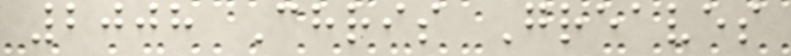2008 Chris Greaves
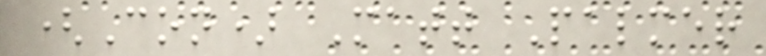(Con) Matt Palmer
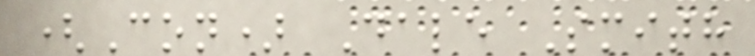(Con) Dale Smith
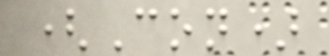(Con)
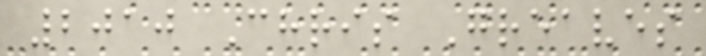2010 Chris Greaves
